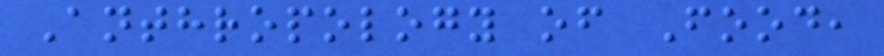Anthropology of Food,
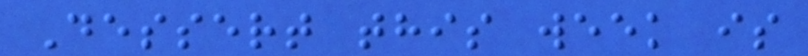Dessert this week is
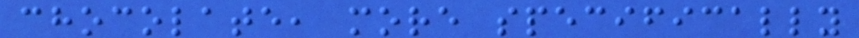chocolate, more specifically
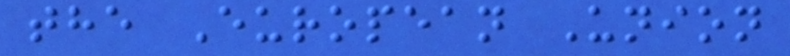the European Union
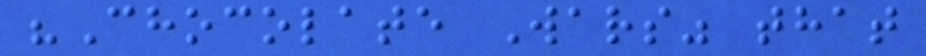"Chocolate Wars" that
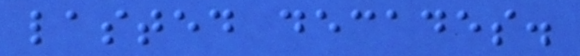lasted decades.
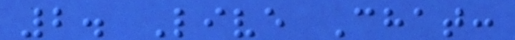2. Live Chat:
